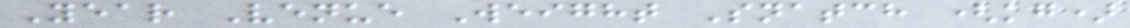Year Venue Weight Snatch (kg)
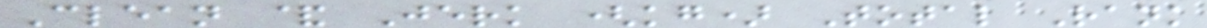Clean & Jerk (kg) Total Rank
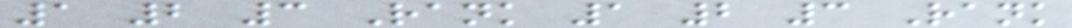1 2 3 Rank 1 2 3 Rank
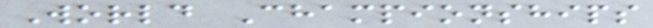World Championships
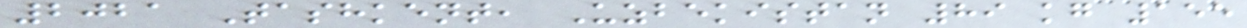2021 Tashkent, Uzbekistan 89 kg 155
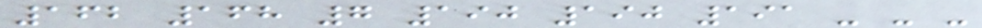162 168 7 190 190 191 - - -
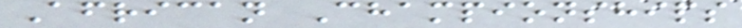African Championships
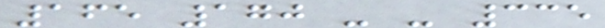165 170 - - 335
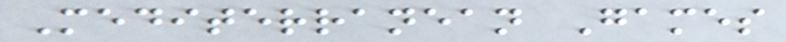Mediterranean Games
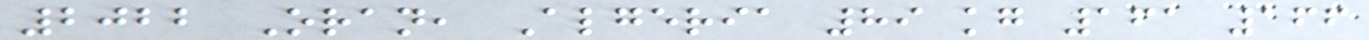2022 Oran, Algeria 89 kg 161 166
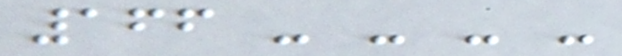166 - - - -
